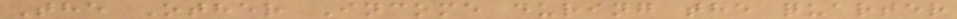The Other Income during the quarter
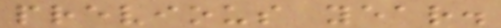previous year.
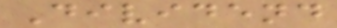Dividend
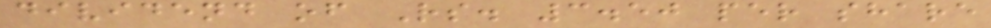dividend of Rs. 3.50 per share
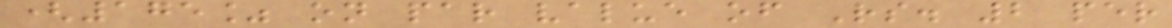(175% on par value of Rs. 2 per
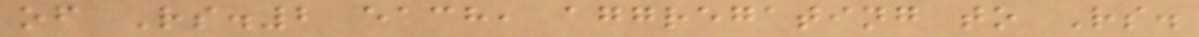of Rs.2 each, aggregating to Rs.
